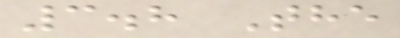3.8 The
